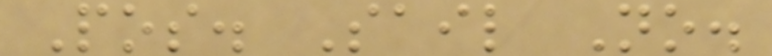Pos. Sail No.
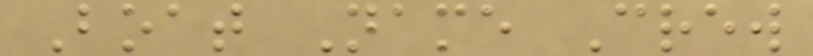Boat Name Crew
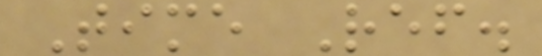Time Ref.
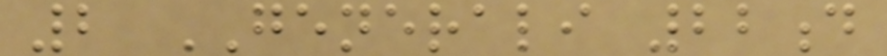2 GENERALI 22d
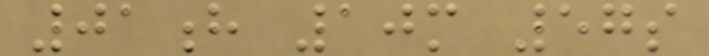01h 10m 57s
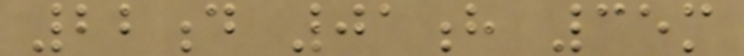22d 01h 35m
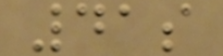41s
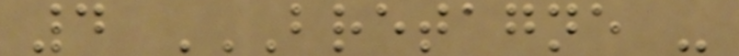4 BRETAGNE -
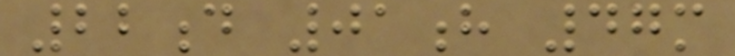22d 01h 47m
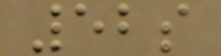52s
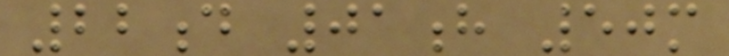22d 01h 50m
